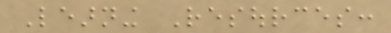Learning Resources:
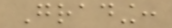Grading:
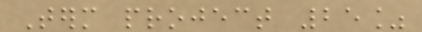Term project 25%
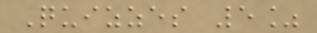Quizzes 5%
